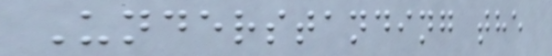Understanding the
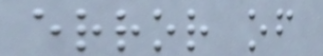error of
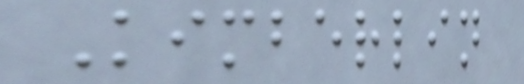Kimberlin
